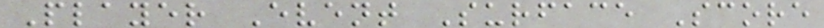Player Event Surface Score
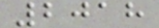2018
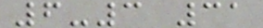6-3 31
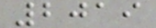2019
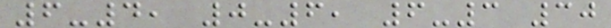6-4, 0-6, 6-3 30
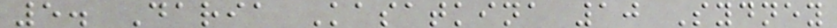5. Daria Kasatkina 10 Sydney
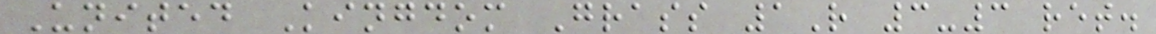United Kingdom Grass 1R 3-3 ret.
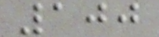100
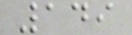149
